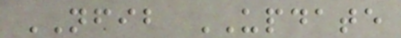NFIB UPDATE
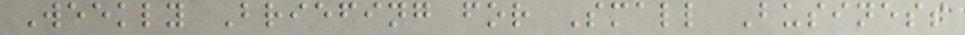Weekly Briefing for Small Business
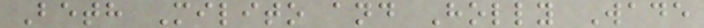Beth Milito and Holly Wade
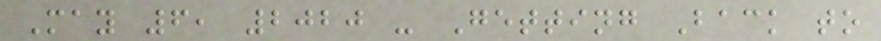May 6, 2020 - Getting Back to
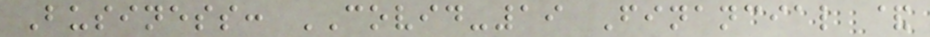Business: COVID-19 Financial &
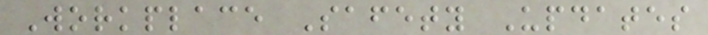Workplace Safety Updates
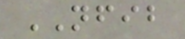NFIB
